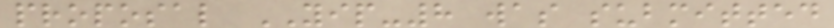proposal YIP-8 was submitted
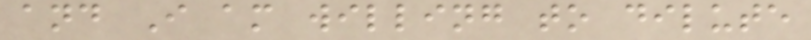and I am willing to dilute
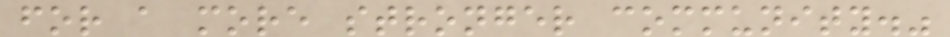for a more stronger community."
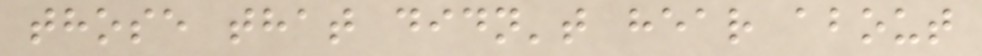those that didn't hear about
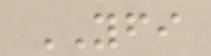YFI
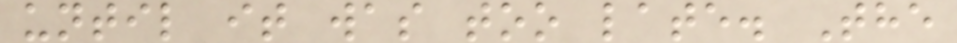until it was too late. The
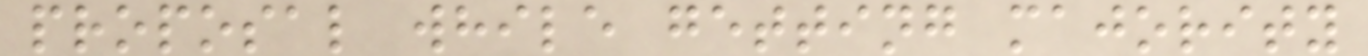proposal while getting majority
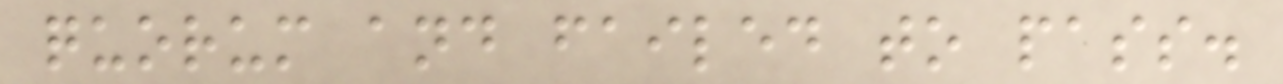quorum and failed to pass.
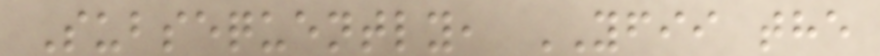Subsequently, YFII the
